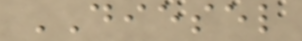DIESEL
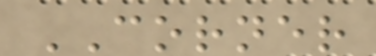CORNER
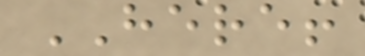HERE!
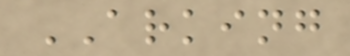ARKING
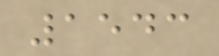1543
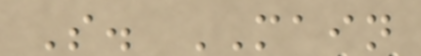S. MAIN
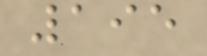195
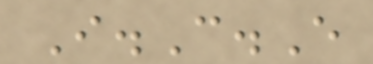I.C.E
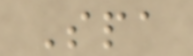Spa
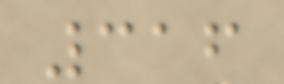316
